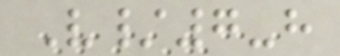V/7-h
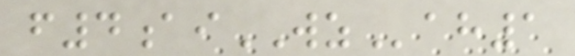f4aiWZah1
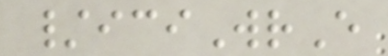/iciWrE
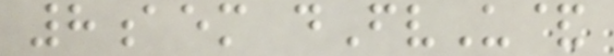8aem dFvU&
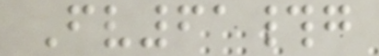Fv61#g
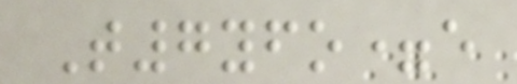T7yfo=e
